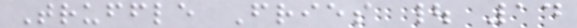Truffle Fries | 14
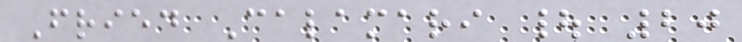Fried Calamari | 20
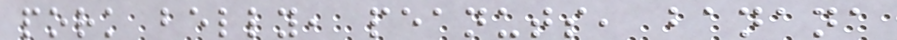pork belly, peanuts, banana
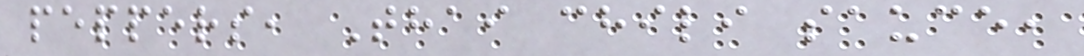peppers, Thai chili sauce,
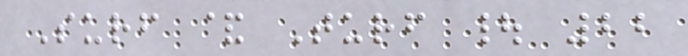Surf & Turf | 22
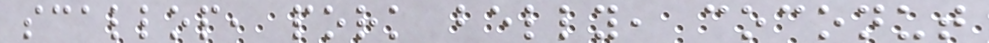scallop, pork belly, coconut
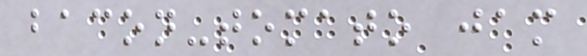bacon-tomato jam
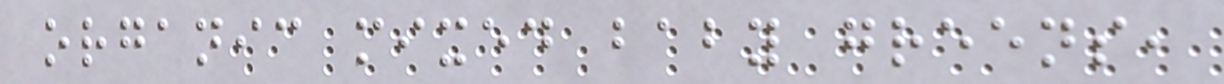organic mixed baby greens,
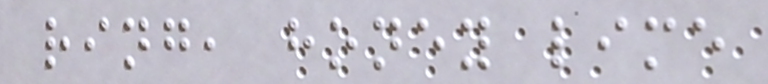ring, honey lime
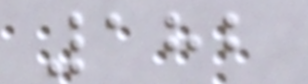182
